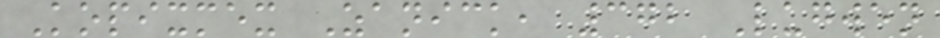Kopixmex Zanick, 372 Lugwen
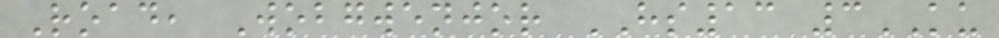Road, Wobgwenjor HS13 3KU
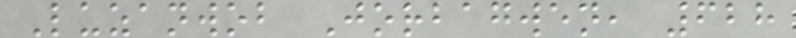Luzanwob Jorbagwen, 628
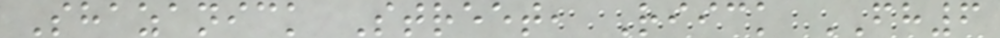Shazanick Street, Riick FH6
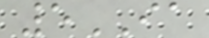5IA
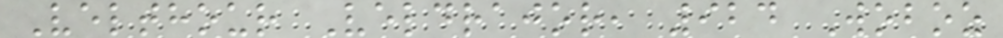Velthour Veldrajor, 924 Woboz
